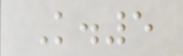K.5
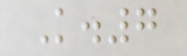K.7
